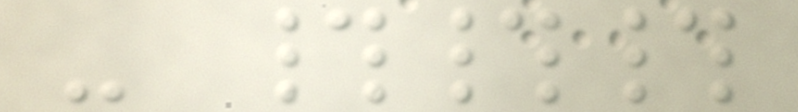- ###
